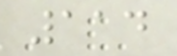114
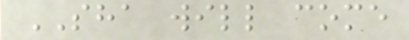SHA will come
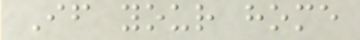If your home
